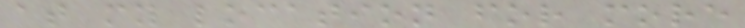at my location for more
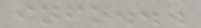info...
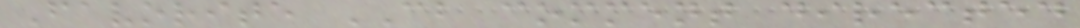Favorite CB comment directed
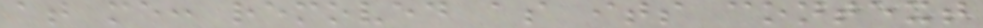at me: removed as its context
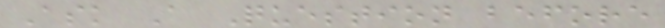Ask A Question before
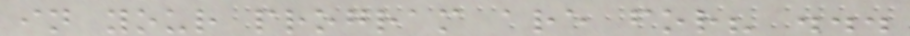in your program are for? ...
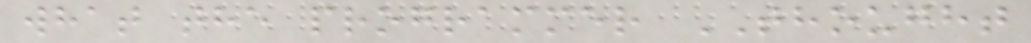what the programmer THOUGHT
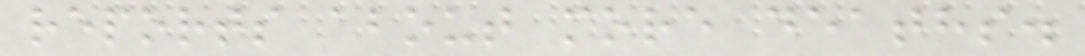reports about more deaths.
